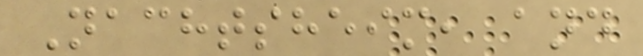Nachtsheim, and
